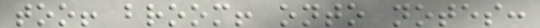too! broom! onto notes:
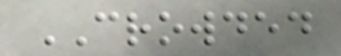CROWDED
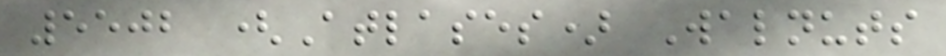5502 (Atlases) Walnuts
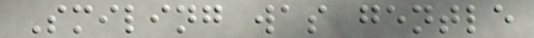Smiling was gentle
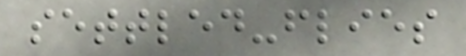settled-flies
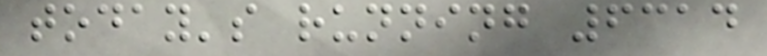today's running 6314
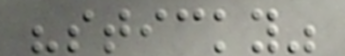"sticky"
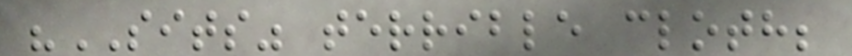"SITS" terrible cloth;
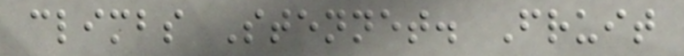climbs Stennet. Fruit
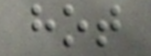hot
